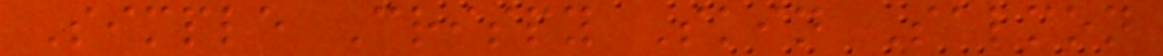Simple Crispy Skin Salmon
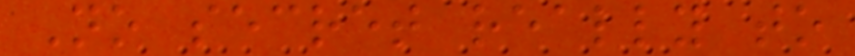No secret really to
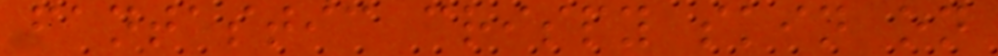fantastic crispy skin on
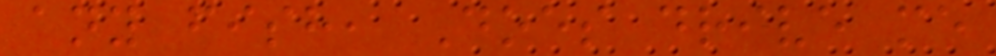any fish, Does drive me
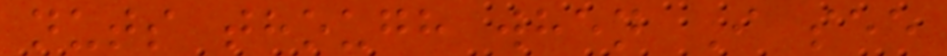nuts though when I see
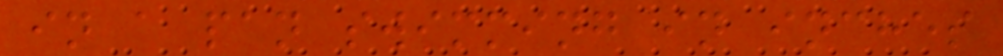in a pan swimming in inches
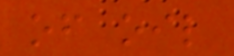of oil
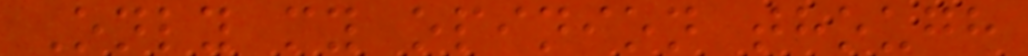Only my opinion though
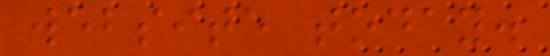website today.
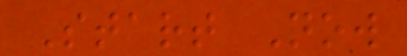Start Now
